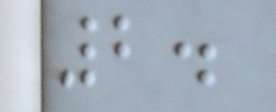2.
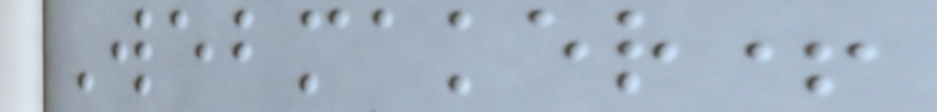Webmaker+
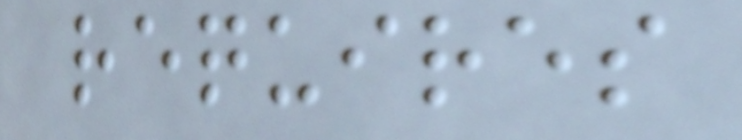requires
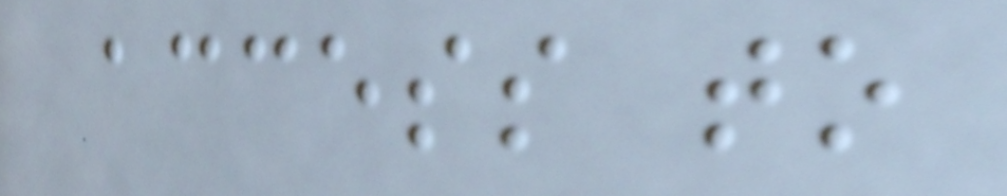access to
